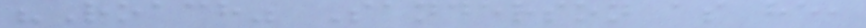"Roach" Sanderson as he,
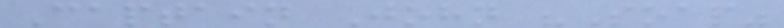Captain John "Soap"
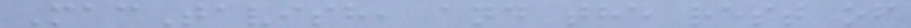MacTavish, and the rest of
